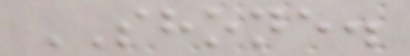SHONE.
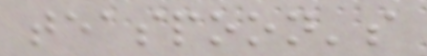teaspoon's
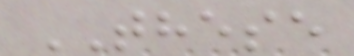THESE
